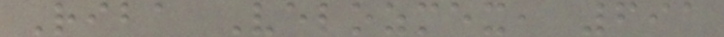Riba Velozmex, 691
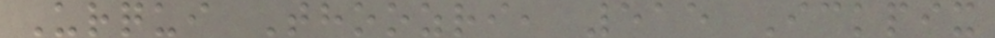Urqui Thoozri, 515 Ickpix
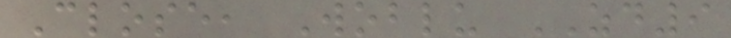Close, Woblu ZD9
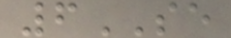6SE
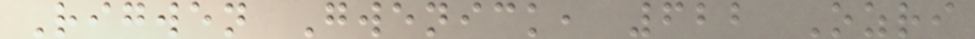Rigwen Gwenick, 622 Ozri
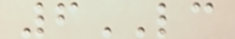6LC
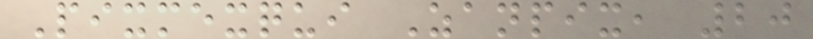Pixmexqui Zanpix, 20
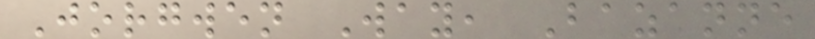Jorgwen Way, Bazanne
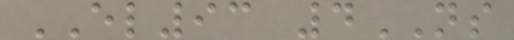EL93 4NS
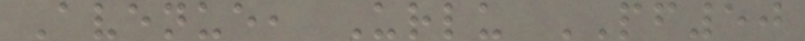Avenue, Urlu PF50
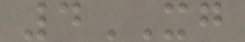4XG
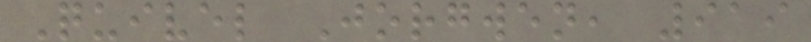Quivel Jorgwen, 919
